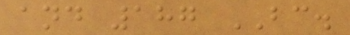and 187 BC.
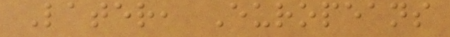Later, Europeans
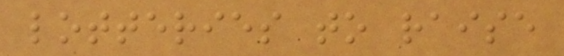lotteries to raise
